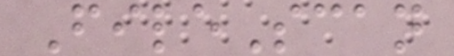FileScan
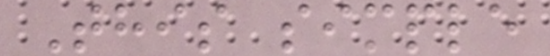This simple
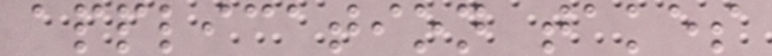application takes
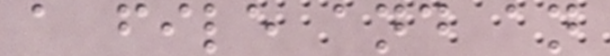a file and an
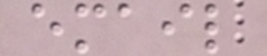email
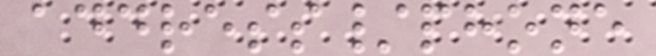address/phone
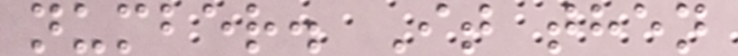number. It then
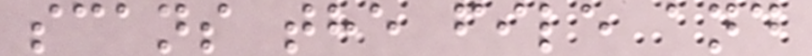scans the file and
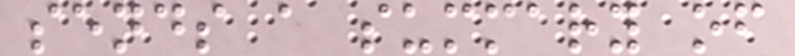sends a summary of
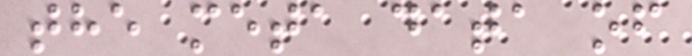the meta data of
